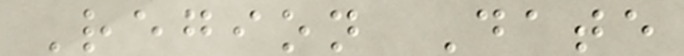Region Date
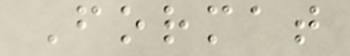Format
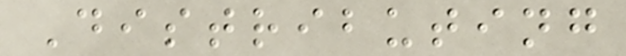Distributing
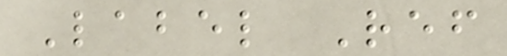Label Ref
